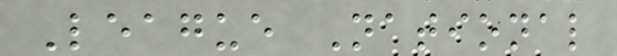League National
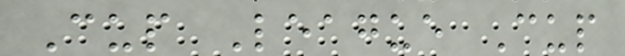Cup League Cup
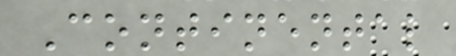Continental
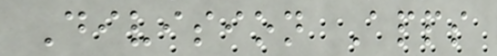Division Apps
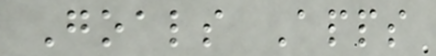Goals Apps
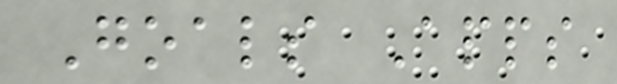Goals Apps
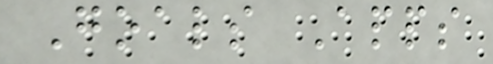Goals Apps
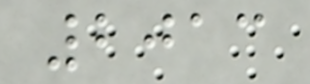2013
